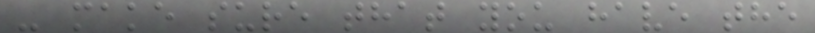- make sure that you have the
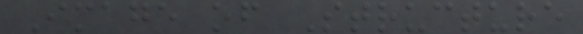Image of Structure
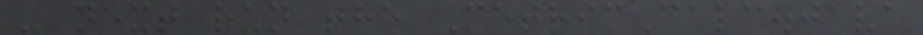- next run the MetricCalc.java
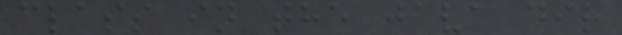class in the java dir
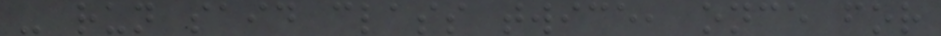- run said class twice, once for
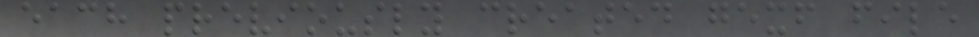each previously created gexf file
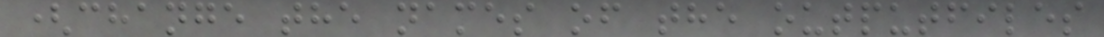(change the names of the outputfiles
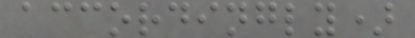accordingly)
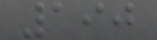190
